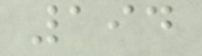194
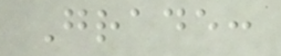Grade:
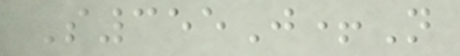S355J+N
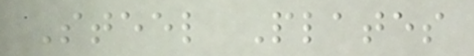Steel Plates
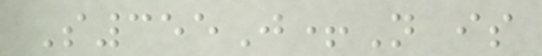S355J+N is
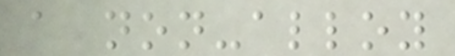a non-alloy
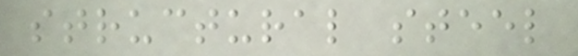structural steel
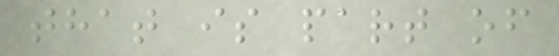that is part of
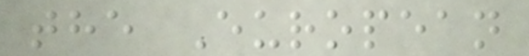the European
